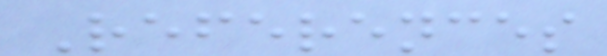References
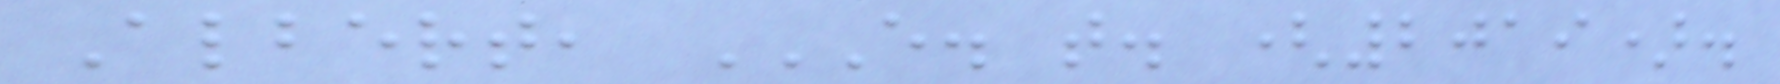Albert, E. T. (2019).
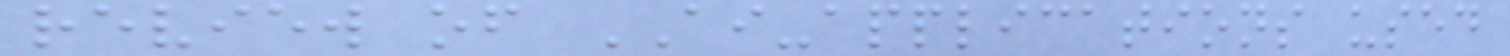review of AI-applications used
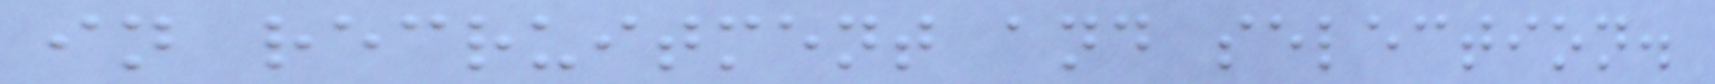in recruitment and selection.
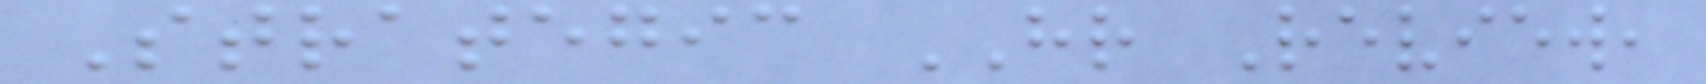Strategic HR Review,
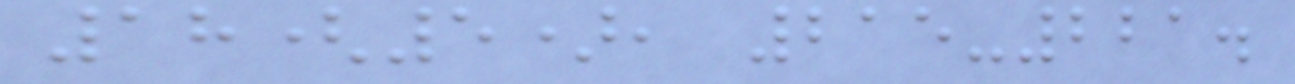18(5), 215-221.
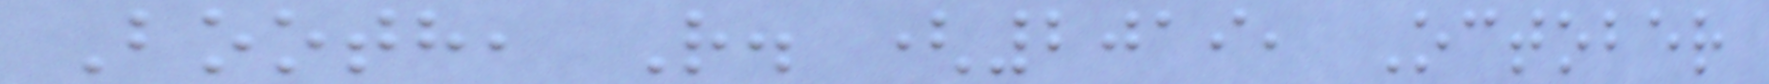Booth, R. (2019, October
